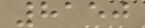8150
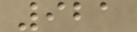921
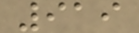919
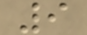9
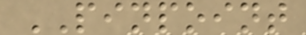PINPOINT
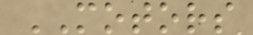MOTORS
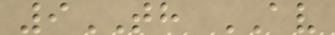9TH AV
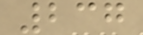237
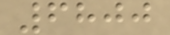6800
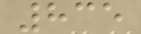835
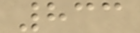833
